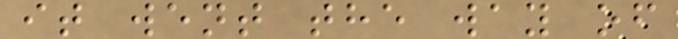it went the way of
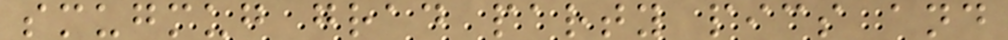smugmug grad party pics and
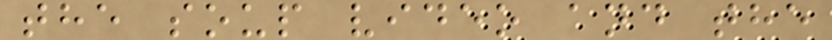the soup video and the
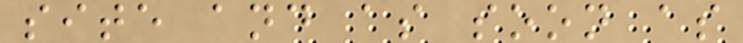site and as soon as
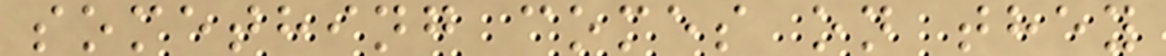something comes on they
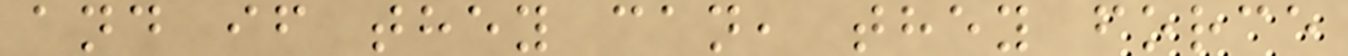and if they can, they force
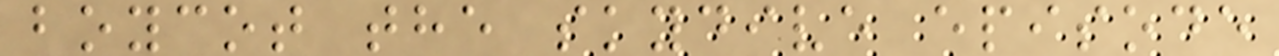boycot the skydive episode
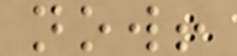now!
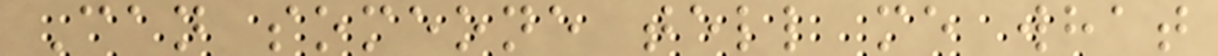Can someone tell me what
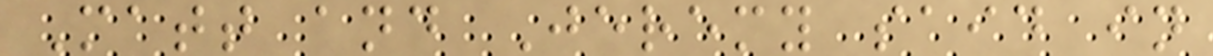Matt and Jeremy said in
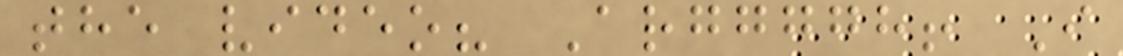the video? Arggggh! I
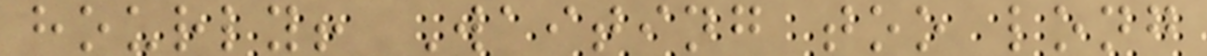hourly! Waiting too long
